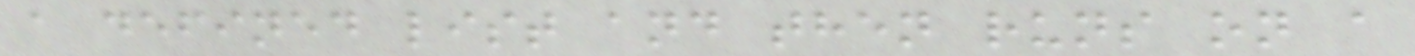a defined list and then runs on a
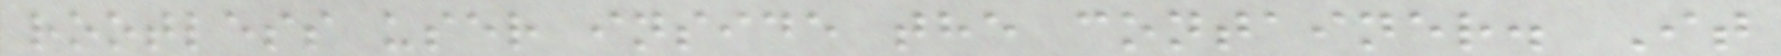rootless user inside the container. It
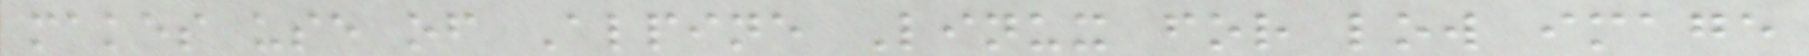makes use of Alpine Linux for low image
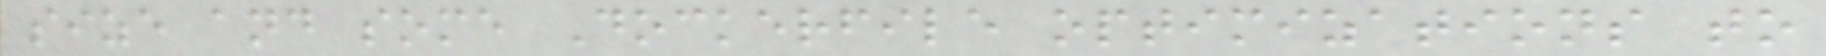size and some Dockerfile optimizations to
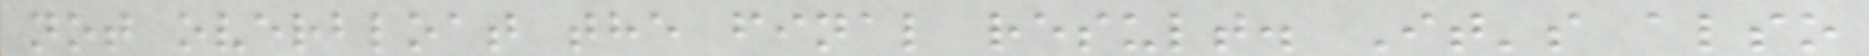not overbloat the final result. It's also
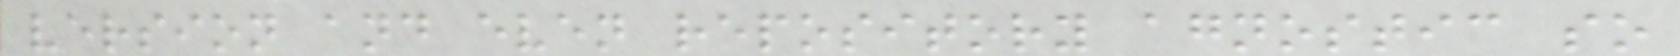version and even repository agnostic so
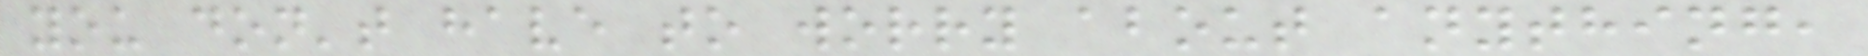you don't have to worry about anything,
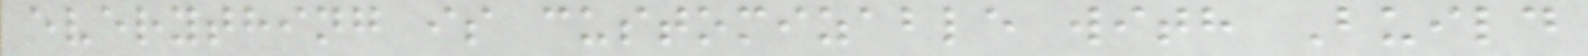everything is customizable with Build
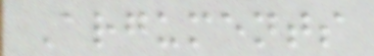Arguments
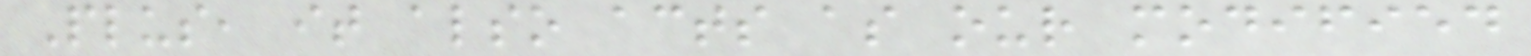Plus, it also acts as our modified
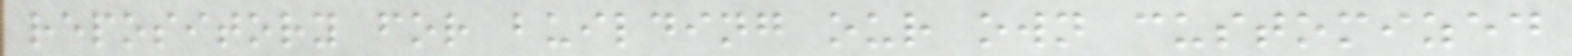repository for building our own customized
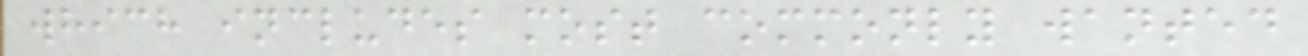which includes most commonly wanted
